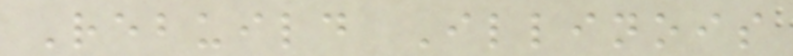Rebuild Illinois
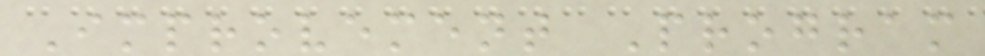Improvement Program
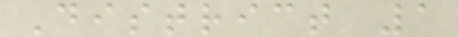District 1
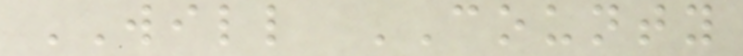WILL COUNTY
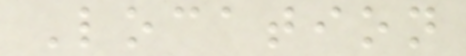Location
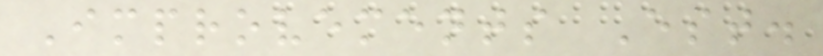Improvements Est.
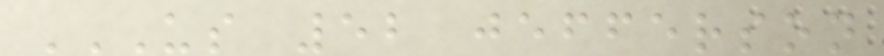US 52 JEFFERSON
